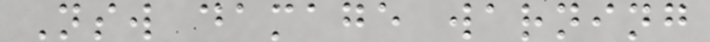Nsw damage warning
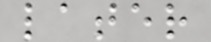later
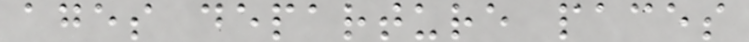ages departure paces
